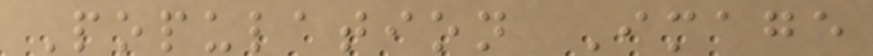Population Image
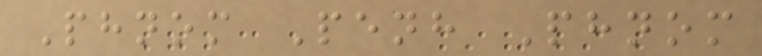Phnom Penh Phnom
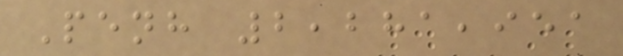Penh 2,281,951
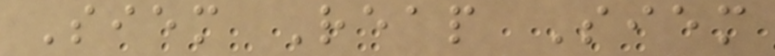Siem Reap Siem
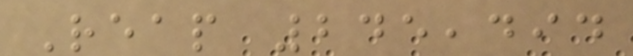Reap 245,494
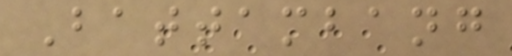Battambang
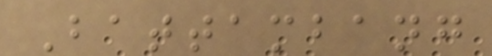Battambang
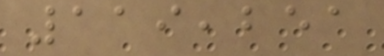119,251
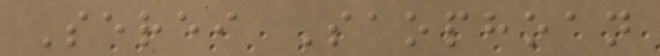Serei Saophoan
